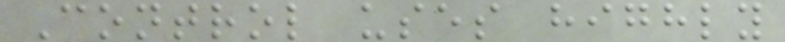Control uses highly
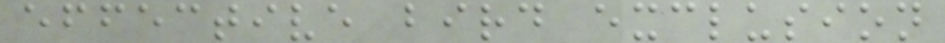effective bird exclusion
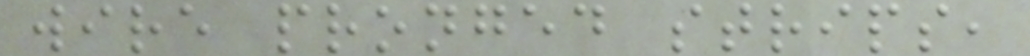wire pronged strips,
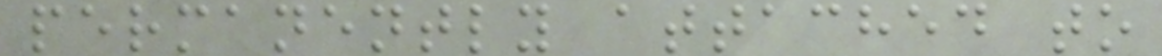permanently attached to
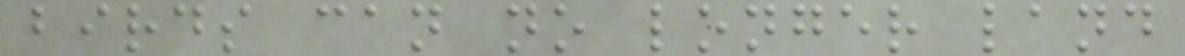birds can no longer land
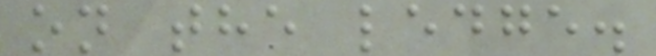on the ledge.
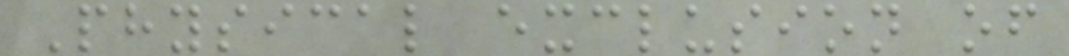Physical exclusion of
